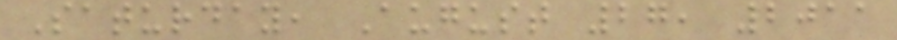Saturday, August 27, 2011
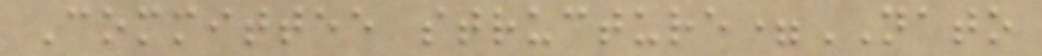Committee structure=NATO
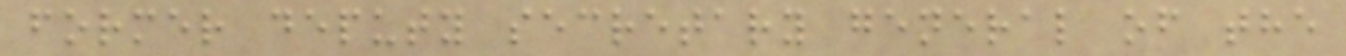former deputy secretary general of the
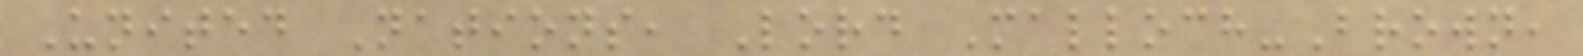United Nations, Lord Malloch-Brown,
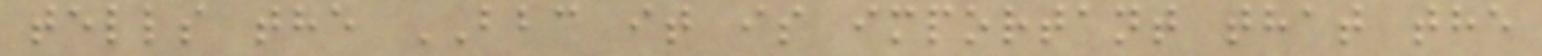tells the BBC it is important that the
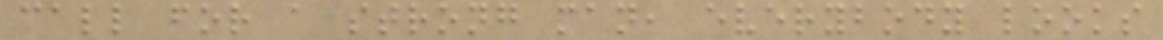call for a strong man, everybody looks
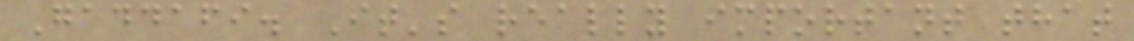Gaddafi. It's really important that
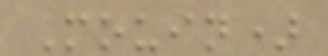Mouin)
